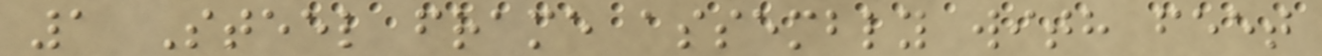1 Steel frame assembly with feet
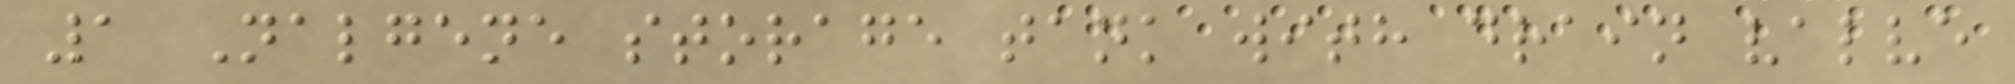1 Nalgene storage tank with drain valve
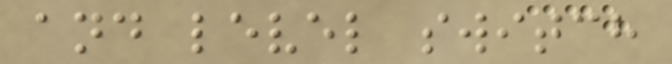and level switch
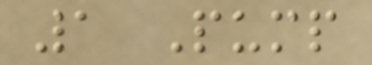1 Pump
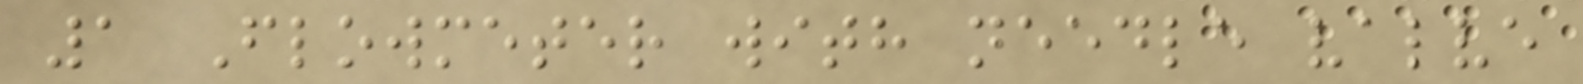1 Flowmeter with needle valve
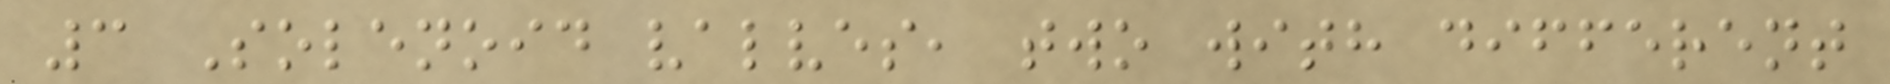3 Solenoid valves, two with different
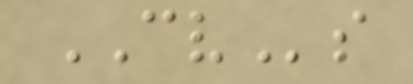CVs
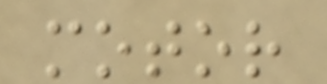motor
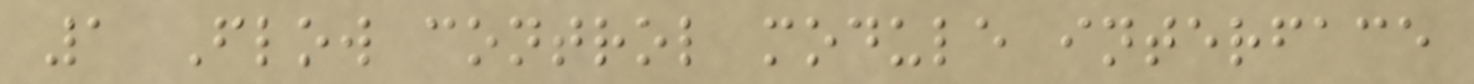1 Flow control module interface
